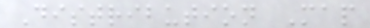Distribution Map
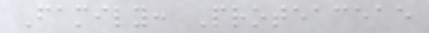Family: Proteaceae
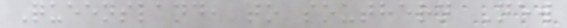Queensland, to southern New
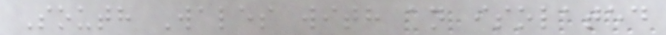South Wales with an isolated
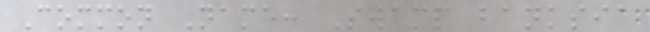Common Name: Swamp banksia
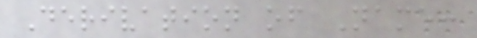Derivation of Name:
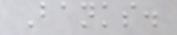Banks.
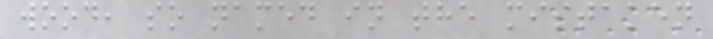wood, so named in the mistaken
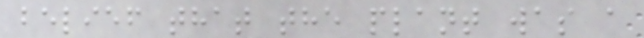belief that the plant was a
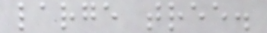large tree.
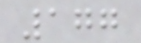177
